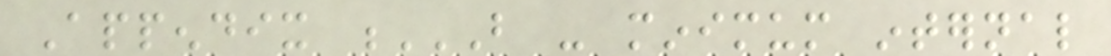Appendix B - MINIMUM INTERNAL
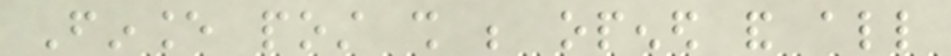Finance post shall be opened and all
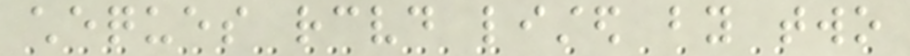cheques received listed by two
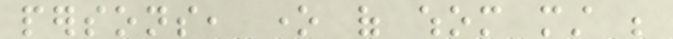persons, one of whom must be
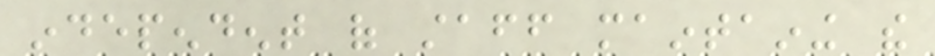independent of staff maintaining the
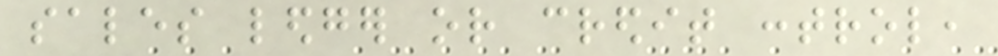sales ledger or credit control,
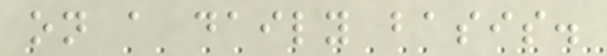on a daily basis.
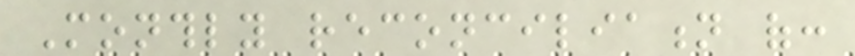Monthly reconciliation of:
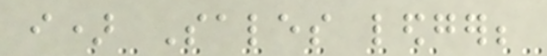i) Sales ledger;
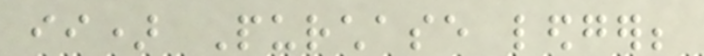ii) Purchase ledger;
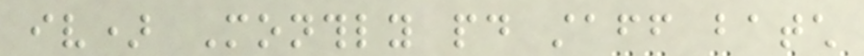iv) Monthly paid staff batch
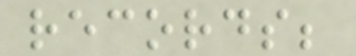records;
